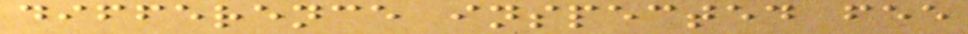difference inspected fee
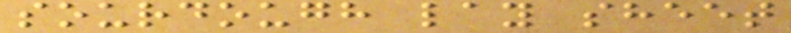sourdough lay sheet
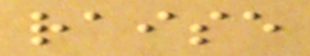raise
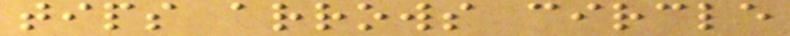tips arrows circle
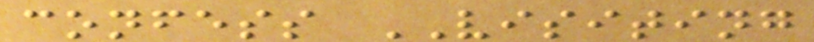confess VISITING
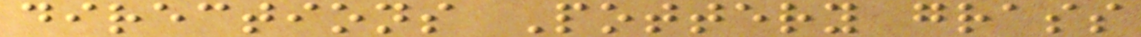directions Pottery grass
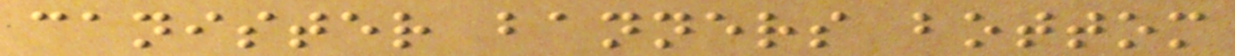canister banners bottom
